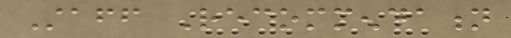Staff Recommendation
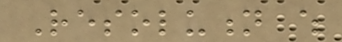Resolution which
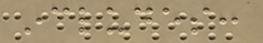includes:
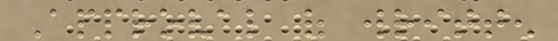Approval of written
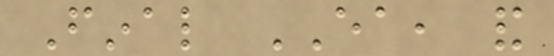Final EA, and
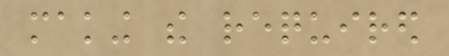making the required
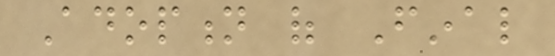Adoption of Final
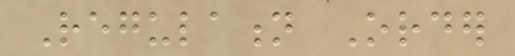Regulation Order
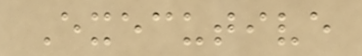Executive
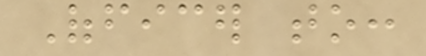Officer to:
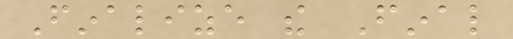Finalize the Final
